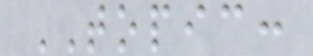TOPIC:
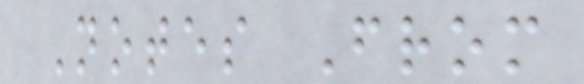Notes From
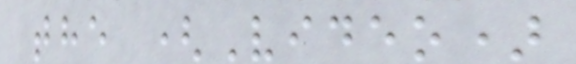the (Video)
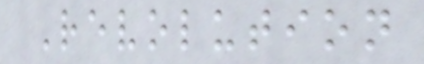Revolution
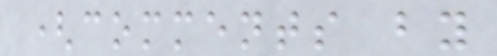(comments by
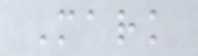Mark
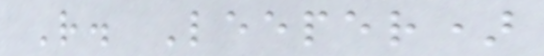R. Leeper)
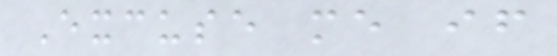Excuse me if
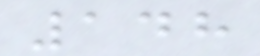148
